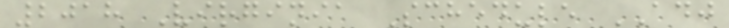2018 Virginia Schedule ADJ
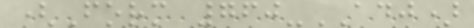(Form 760-ADJ)
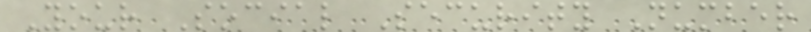Your Social Security Number
